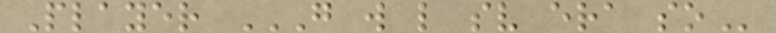Player G W L SV ERA SO
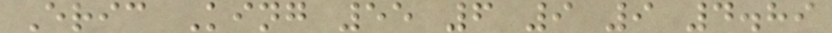Eric King 55 6 9 9 4.89
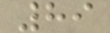89
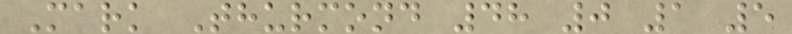Mark Thurmond 48 0 1 5
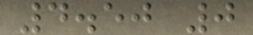4.50 0
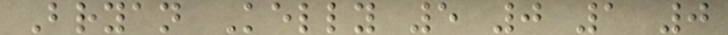Bryan Kelly 5 0 1 0
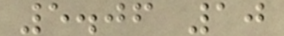5.06 10
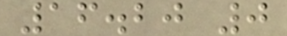16.20 0
